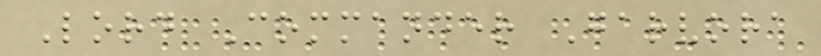Lord Commander Garvora
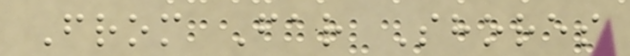From Far Shores
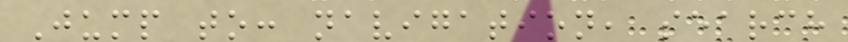Jump to: navigation, search
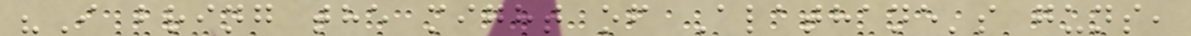"I bring the might of Alathane's guns,
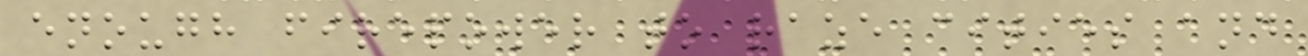enough firepower to raze cities and
